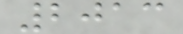2013
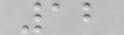12
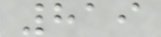819
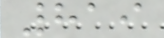819
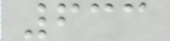633
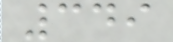349
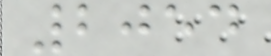2054
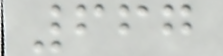667
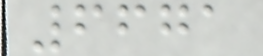6671
